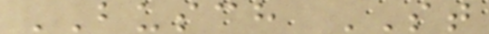BUSCH ST
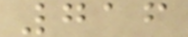716
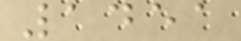1451
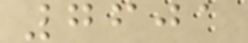7601
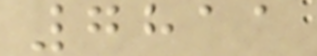7811
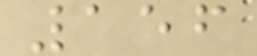156
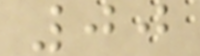00
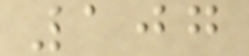107
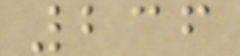236
